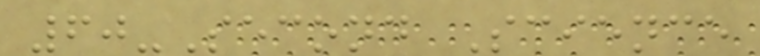60-Second Science
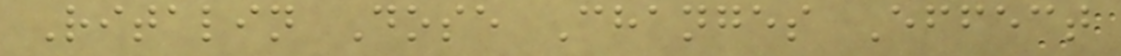Ritalin Dose Changes Effect
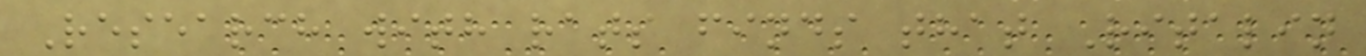Research with rats finds that Ritalin
